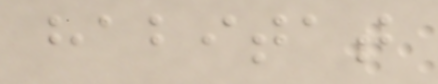habitat
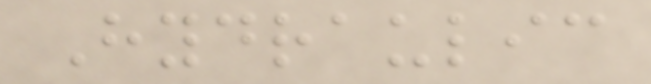Hydraulic
